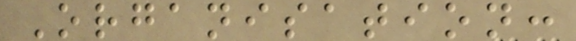Organisation:
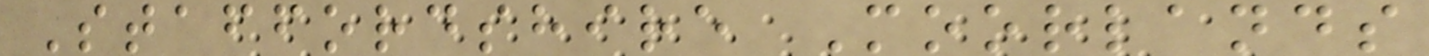Staffordshire Moorlands
